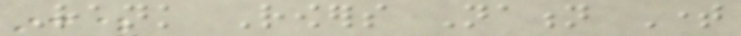Rank Rowers Nation Time
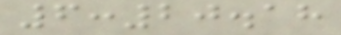6:20.18
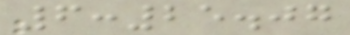6:25.07
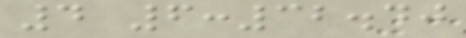4 6:32.40
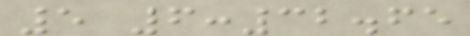5 6:32.65
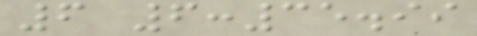6 6:35.99
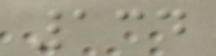134
